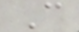C
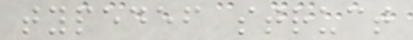typedef struct
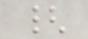{
